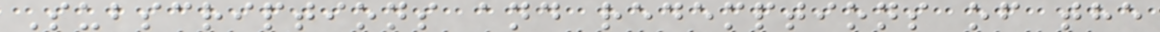Subscriptions and redemptions of the
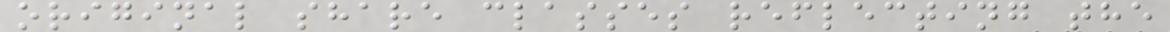original share classes reflecting the
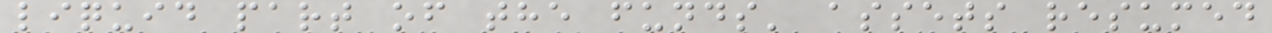liquid part of the funds' assets resumed
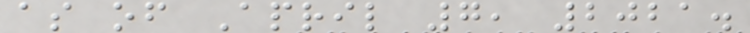as of April 7, 2021.
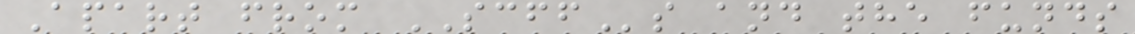Apart from SCFFs and the funds
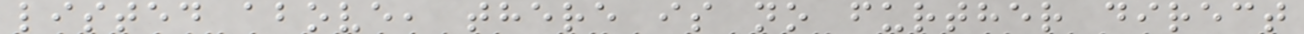listed above, there is no further direct
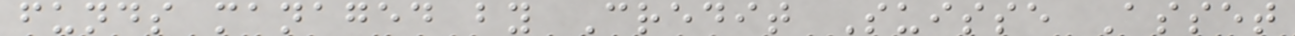funds managed by Credit Suisse Asset
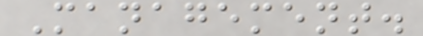Management.
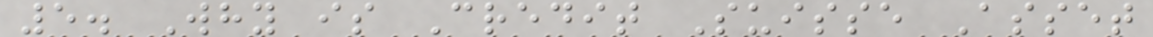5. Why is Credit Suisse Asset
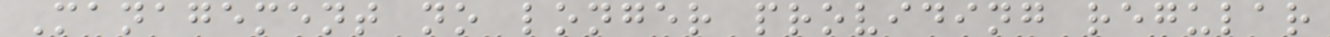Management no longer providing regular
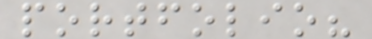portfolio?
